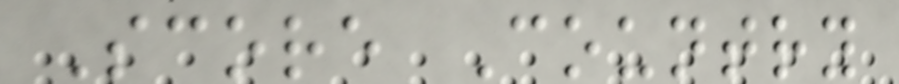Score Country
